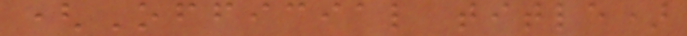(Official title)
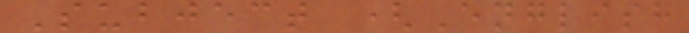Subject (English
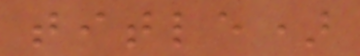title)
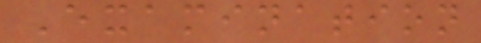Examination
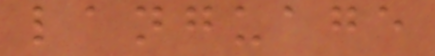language
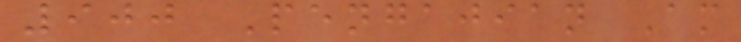900 Pengajian Am
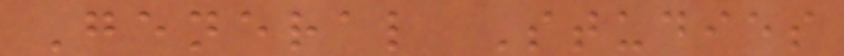General Studies
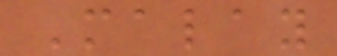Malay
